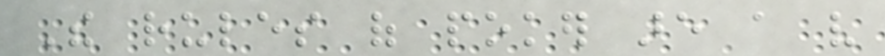The rules of poker are a very
